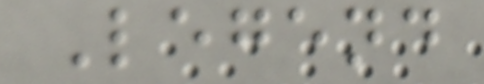Legend
